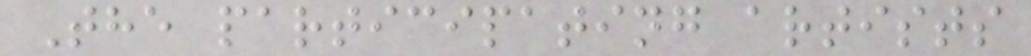The participating artists
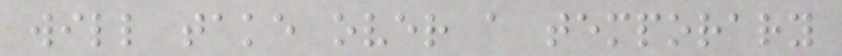will take over a temporary
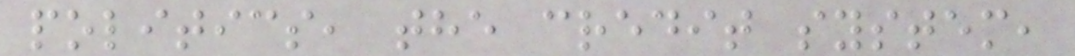politics, the credit system,
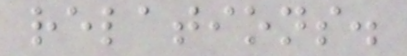relations.
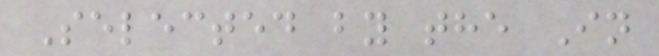Selected by the In
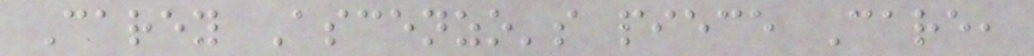Carey Ascenzo's piece Care,
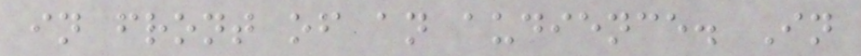in front of an audience. In
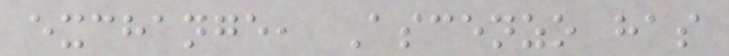exchange, Ascenzo has
